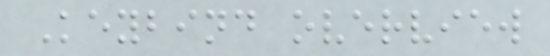Keybind overview
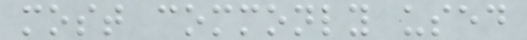most commonly used
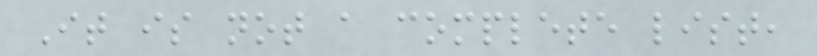It is not a complete list,
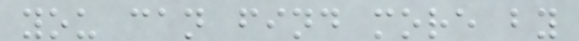you can find more by
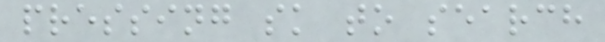pressing sk to search
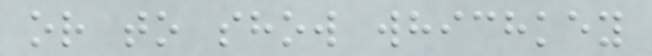or to show whichkey
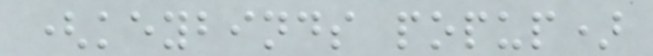(keybinds popup)
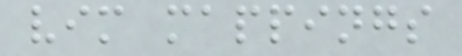vim mappings
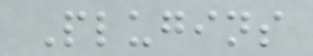Plugins
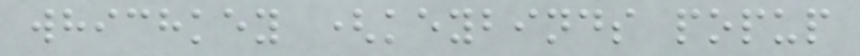whichkey (keybinds popup
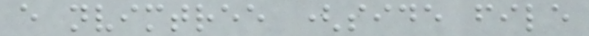e nvimtree (side file
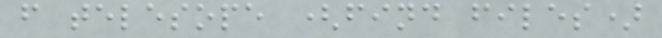f telesope (find files)
